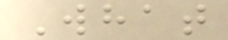What
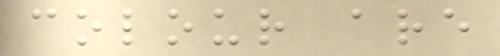colour are
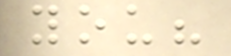you?
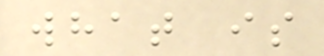what is
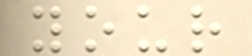your
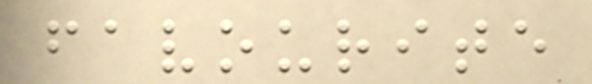favourite
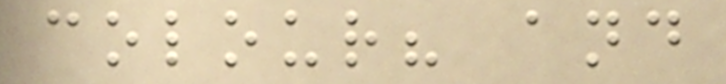colour? and
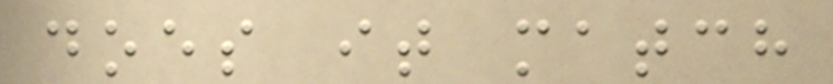does it match
